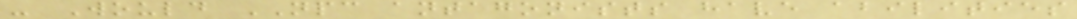- Would NPC antagonists have abilities
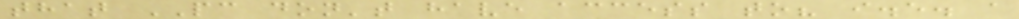that PC don't have access to? i.e. a
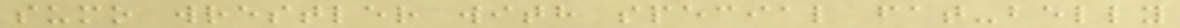sumo wrestler with special fat-belly
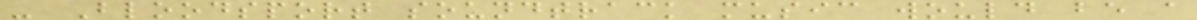- Bloodsport soundtrack music would be a
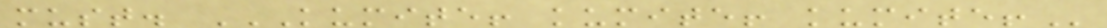must. KUMITE! KUMITE! KUMITE!
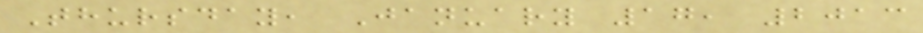Thursday, January 17, 2013
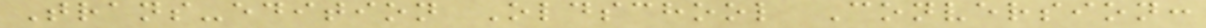Trans-edition Oldschool Conversion:
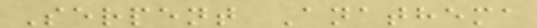Serpent Anathema
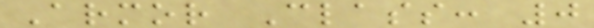Armor Class: 0
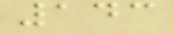143
